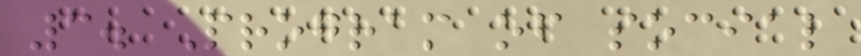3. Program of social
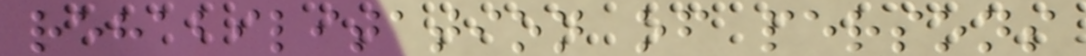rehabilitation of persons
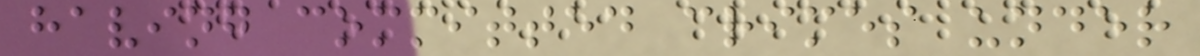having committed crimes under
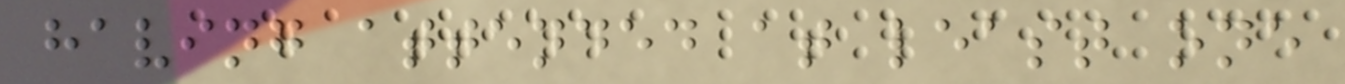having attended at least one
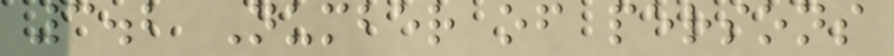3.2 Number of persons
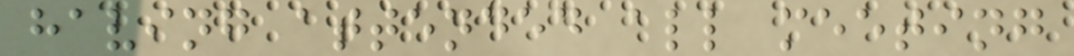having attended all meeting
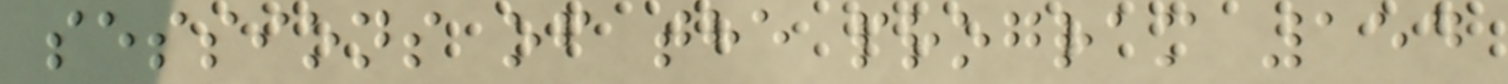sessions of the program 154
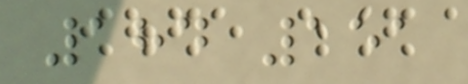184 151
